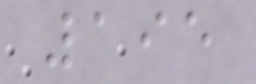195
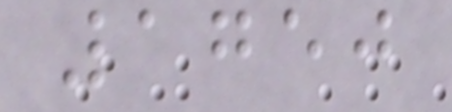1750
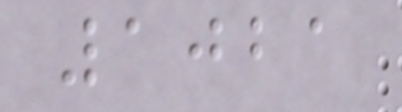1021
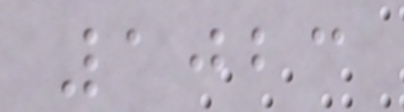1023
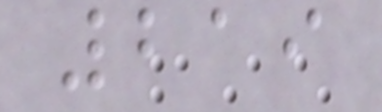219
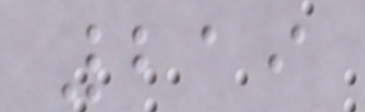219
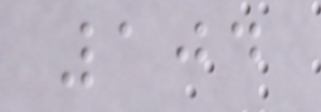104
